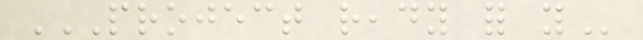PROJECT READY FOR YOU
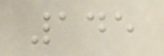145
